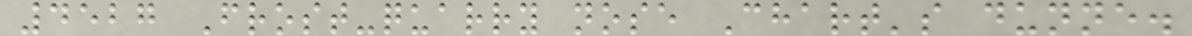4527 Frost-quarry nose Chart's dunne.
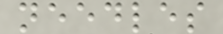needles
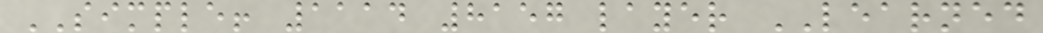SIMPLE! 1114 8157 layer LEARNED
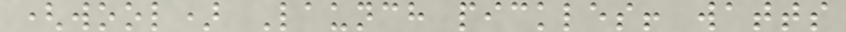(wool) Launch pickles! watts
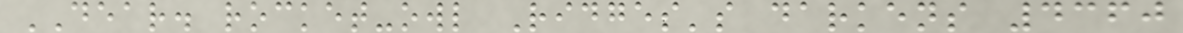DEAR. rocket-owl Ridges's darkens 4360
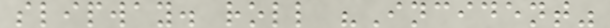slipway. roll "Incident"
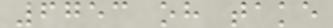6753 oh take
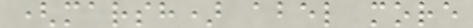(marsh) abel more
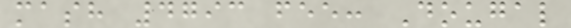mash 4793 fee: Dougal
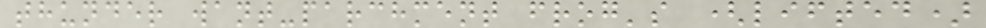thunder want-parchment frog's (lifted)
